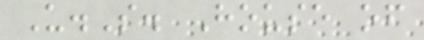U.S. House of
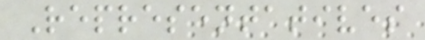Representatives
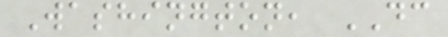Washington, DC
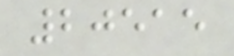20515
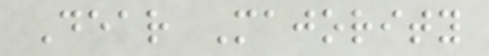Dear Majority
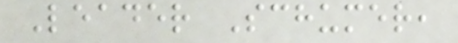Leader Schumer,
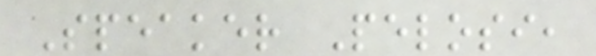Speaker Pelosi,
